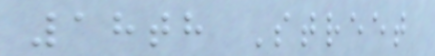18th Street
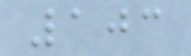103
